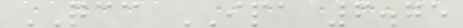QCC IPA 6.75
